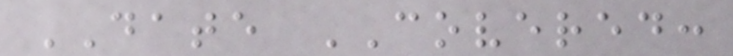DATE COVERED:
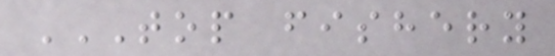TOP FISHERY
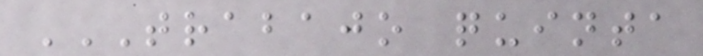TRABAJO QUINTA
